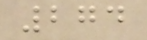274
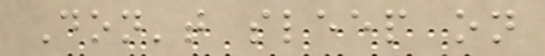Don't sleep on
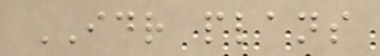IDR plans
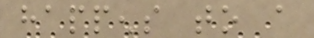happens to a
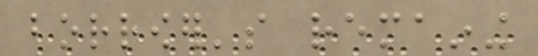borrower's remaining
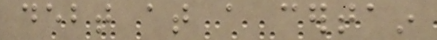debt at a certain
